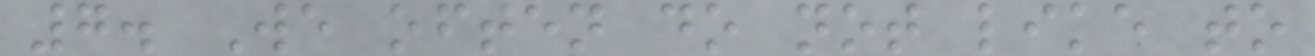7. We often do not like to
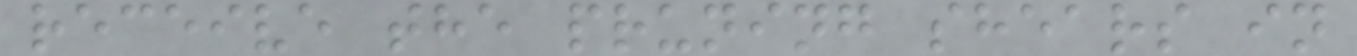receive the pruning shears in
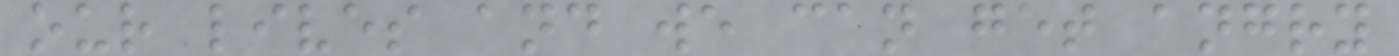our lives and we can get angry
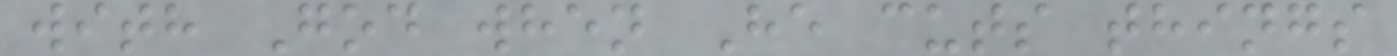with God when He cuts things
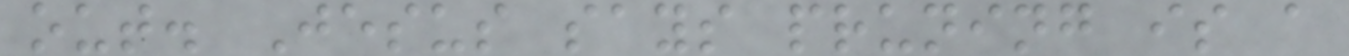out. Jesus says pruning is a
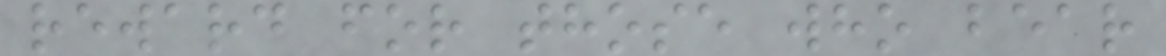reward for those who bear
